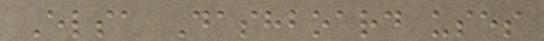Elsa Dashboard uses
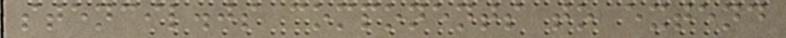stencil.js components to extend
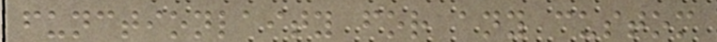functionlaity for any custom
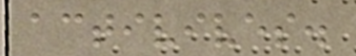activives.
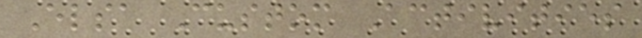Elsa Custom Activities
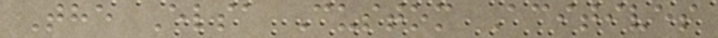The Elsa Custom Acitives
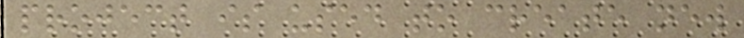project is used to create new
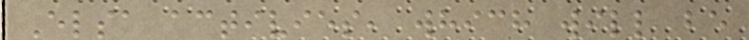Elsa activies, which will be
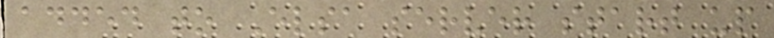added to Elsa server start up
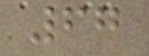67
